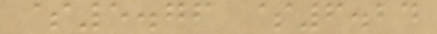$5.76 $6.24
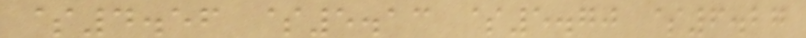$4.56 $5.13 $5.70 $6.27
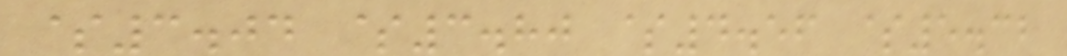$3.04 $3.80 $4.56 $5.32
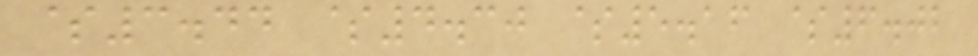$3.44 $4.30 $5.16 $6.02
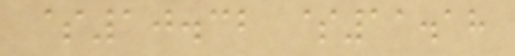$10.32 $11.18
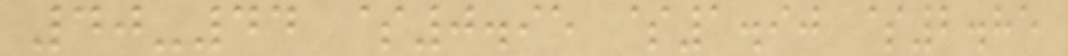40-44 $0.95 $1.90 $2.85
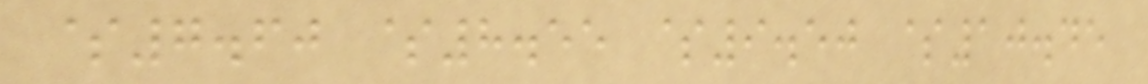$7.60 $8.55 $9.50 $10.45
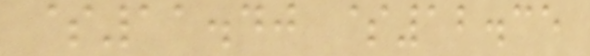$11.40 $12.35
